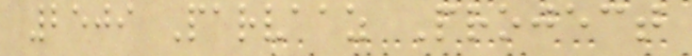2509 Parvaaz Project
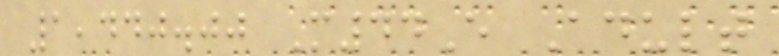1,440.00 M44E Adult
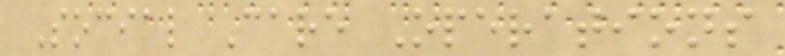Social Care Operations
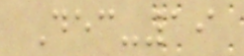Dec-19
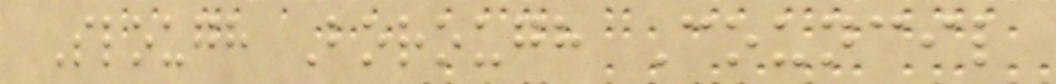Slough Borough Council
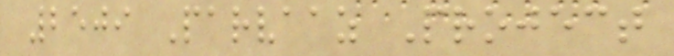2509 Parvaaz Project
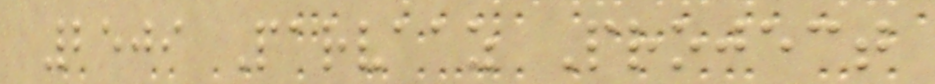2509 Parvaaz Project
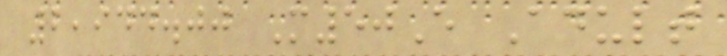2,944.00 M50E Adult
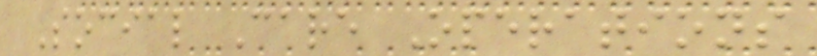Social Care Operations
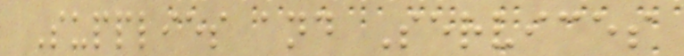Supplies and Services
